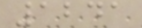1241
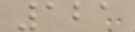121
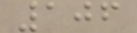106
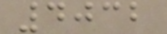4032
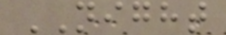NIGHT
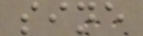sine
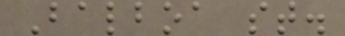Balboa st.
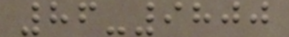86-9800
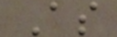As
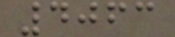4063
